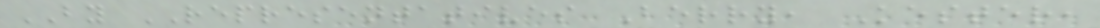BY REPRESENTATIVES Berry, Kester,
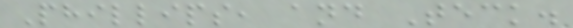Phillips, and Teck.
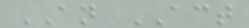AN ACT
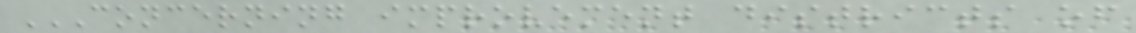CONCERNING IMPROVEMENT DISTRICTS OF
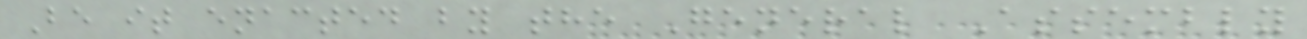Be it enacted by the General Assembly
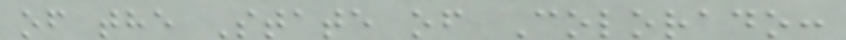of the State of Colorado:
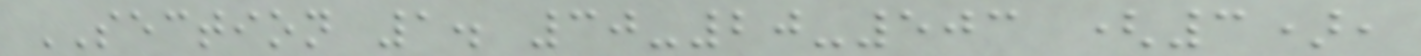SECTION 1. 30-20-503 (3),
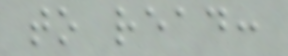to read:
